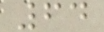64
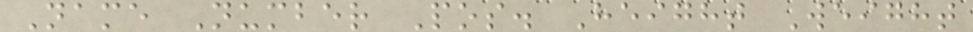Name Number Pos. Height Weight
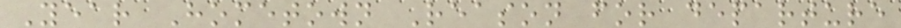Year Hometown Reason for departure
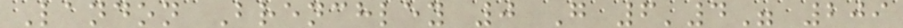Landon Brenchley 0 G 6'4" 209
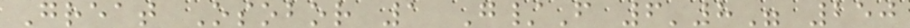Great Osobor 1 G/F 6'8" 250
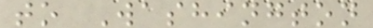to Washington
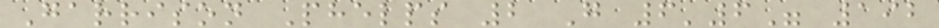Garrison Phelps 2 G 6'6" 192
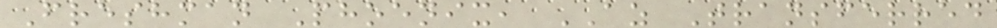Freshman Phoenix, AZ Transferred
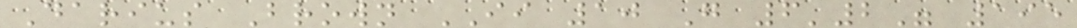Darius Brown II 10 G 6'2" 195
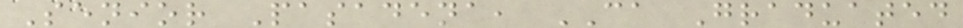Senior Pasadena, CA Graduated
